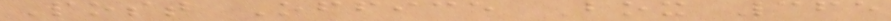Post Office Box 365
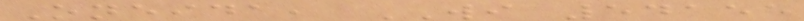Oneida, WI 54155
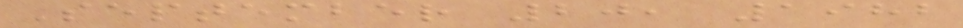September 20, 1982
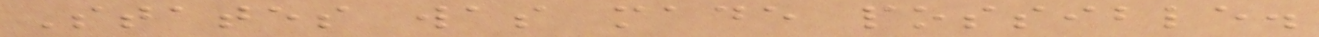States was made possible.
